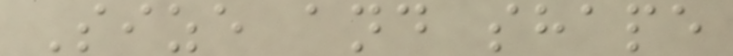Size and shape
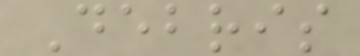Debris
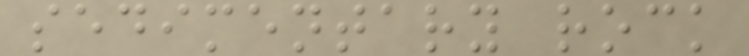sedimentary rock
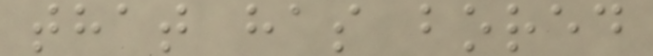that has bored
